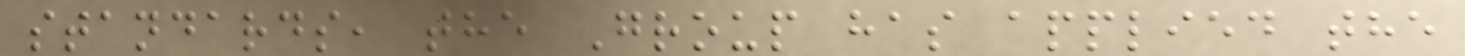standards, the Group has applied the
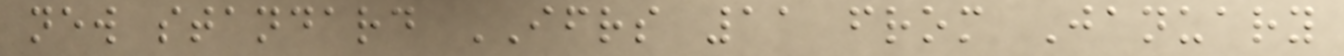new standard IFRS 11 from January
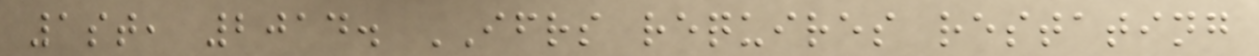1st, 2014. IFRS requires restating
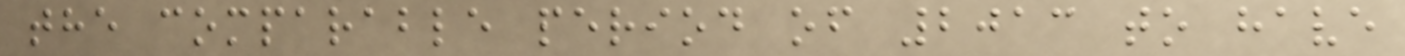the comparable period of 2013 to have
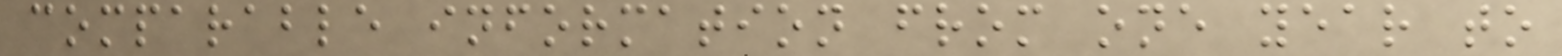comparable information from one year to
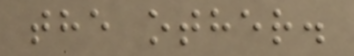the other.
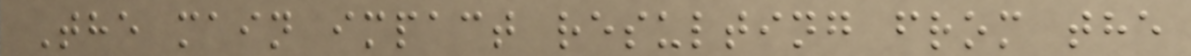The main impact resulting from the
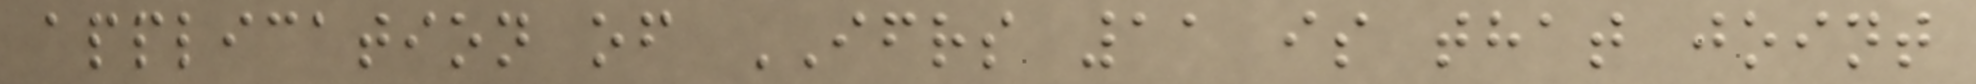application of IFRS 11 is that joint
